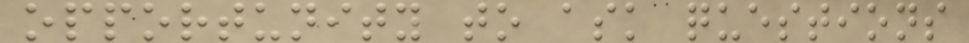opportunity to ask questions
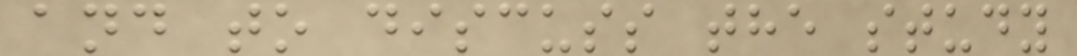and to discuss the study
